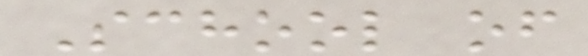School of
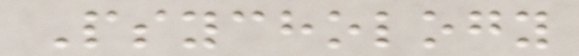Psychology
